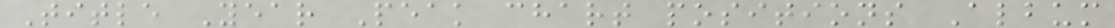Title Year Peak chart positions Album
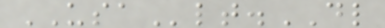USAlt.DL
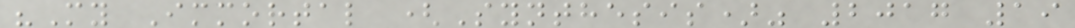"My Immortal (Synthesis)" 2017 19
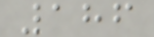186
